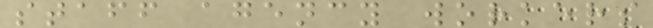staff agency workers
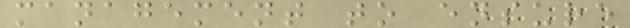management to ensure
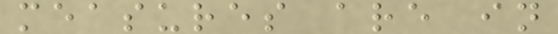measures are in
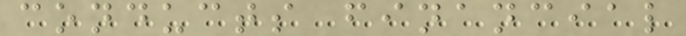conducts financial
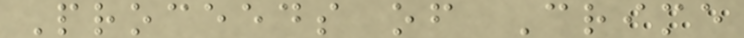Proceeds of Crime
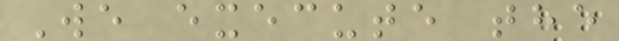We execute the
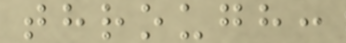through:
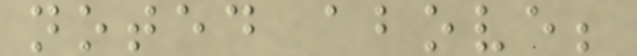noted above;
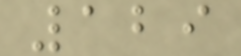129
